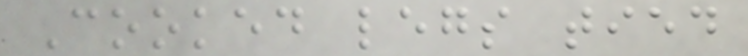Cooked legs tied
